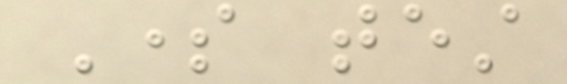Some test
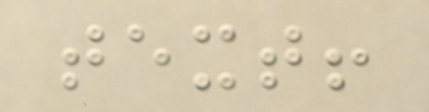text!
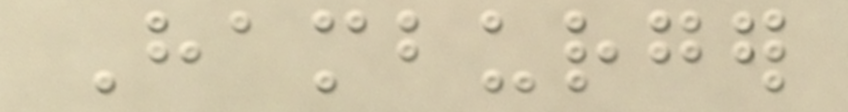Hamburger
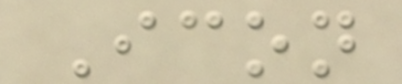Icon
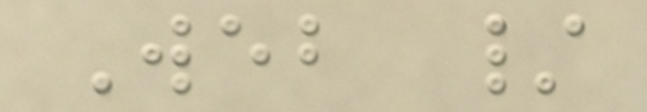Web /
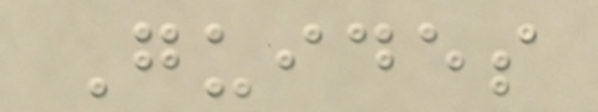Guides
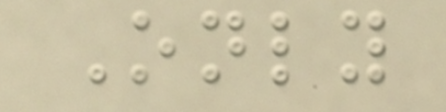Only
